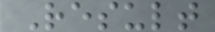Result
